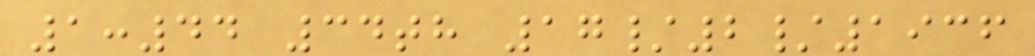1:44 34th 17/2/1936
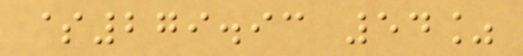$279.93 54%
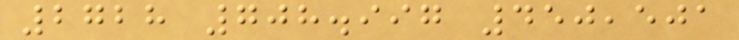2728 708.997 450,501
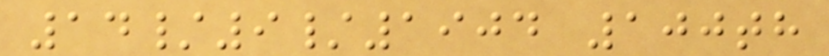14/9/1904 100th
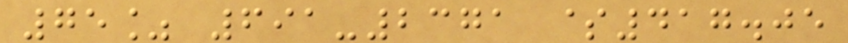75% 691-2371 $417.05
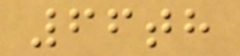66th
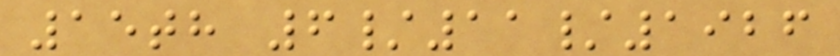15th 6/11/1926
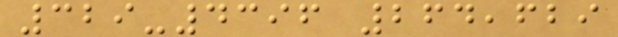329-4396 264,629
